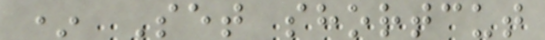* Set shortcut
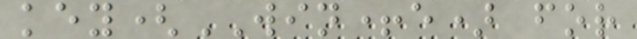key(WIN+e) for
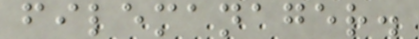filemanager.
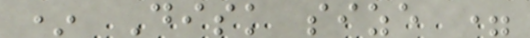* Disk size =
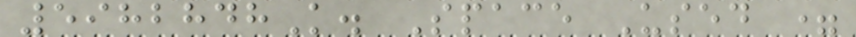5982848K. Space Used =
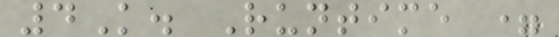4K. Runtime =
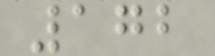172
